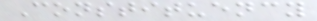Constituency
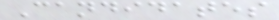Candidates
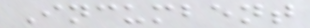Incumbent
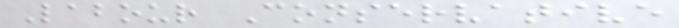Labour Conservative
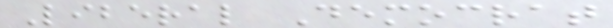Liberal Democrat
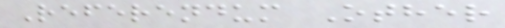Referendum Other
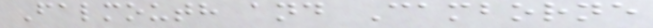Falmouth and Camborne
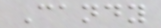Candy
